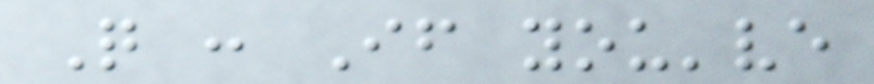Q : If you've
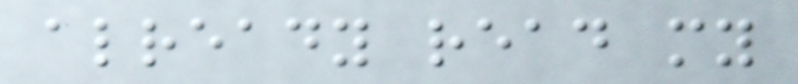already read my
